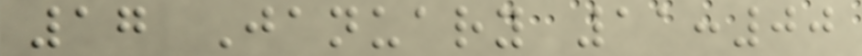17 January 11:00
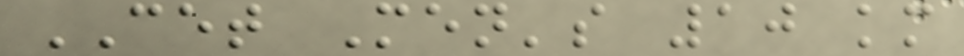CET Men's 10 km
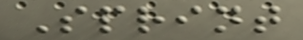Sprint
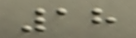18
